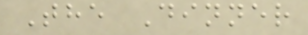The Dinner
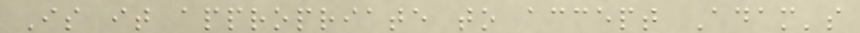Is it appropriate to accept Adam's
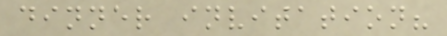dinner invitation?
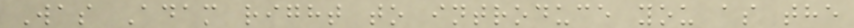Was Adam right to introduce you as the
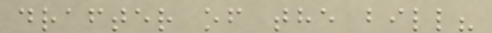drafter of the bill?
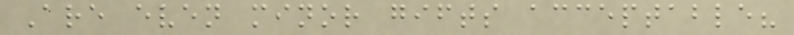Are even minor gifts acceptable?
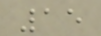15
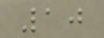10
